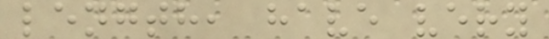length, have very
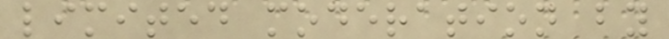limited moderation by
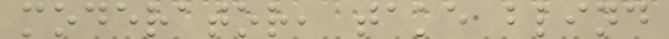moderator, take blind
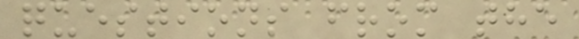questions from the
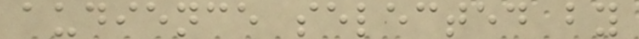audience selected by
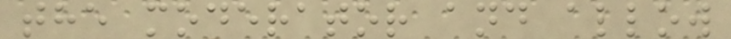the moderator and allow
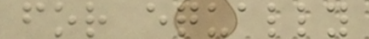for equally
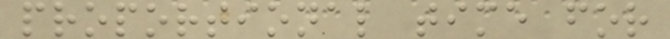proportional time for
